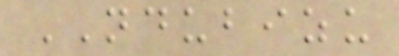NDUBIZU
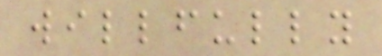willfully
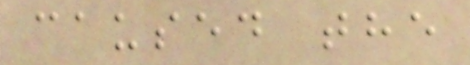caused the
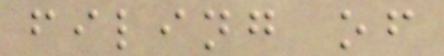filing of
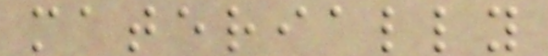materially
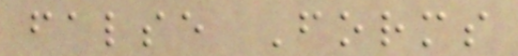false Forms
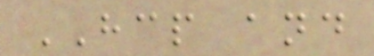HCP and
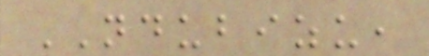NDUBIZU,
